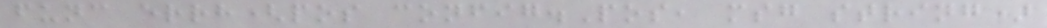func errh(pos config.Pos, msg string)
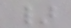}
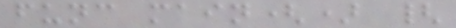func main() {
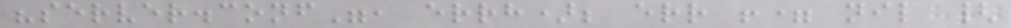"server.conf", errh); err != nil {
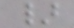}
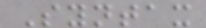Syntax
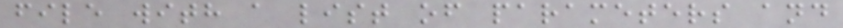file with a list of parameters and
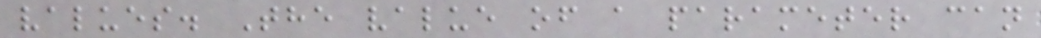values. The value of a parameter can
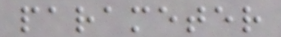parameter
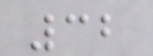32
